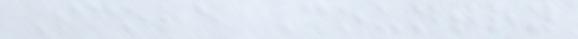Score Country
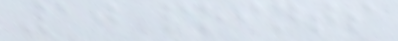10 points
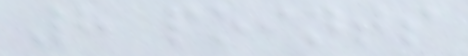8 points
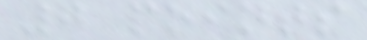7 points
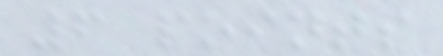6 points
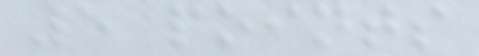5 points
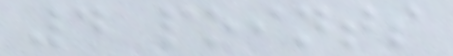4 points
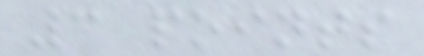3 points
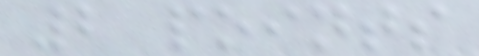2 points
